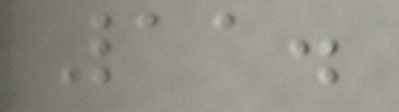11.
